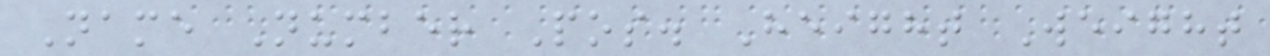Name Number Pos. Height Weight
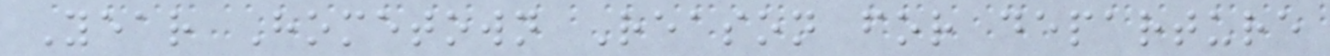Year Hometown Reason for departure
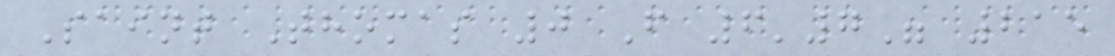Saint Thomas 0 F 6'7" 215
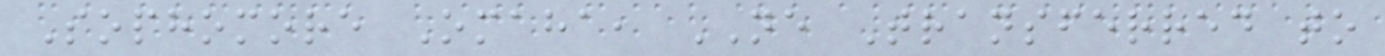Sophomore Omaha, NE Transferred to
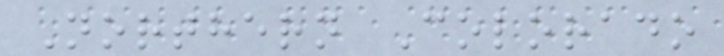Northern Colorado
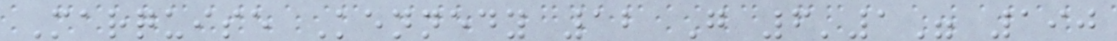Marquise Kennedy 12 G 6'1" 190
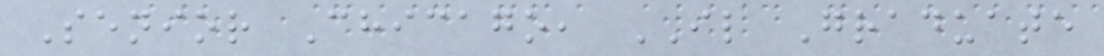Senior Chicago, IL Graduate
